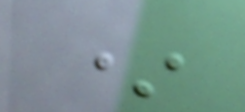*
